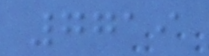7719
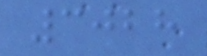3028
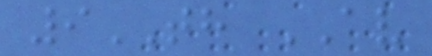9TH AV
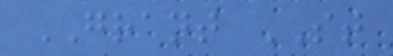GRANT ST
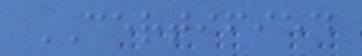CERTIFIED
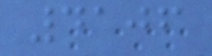4106
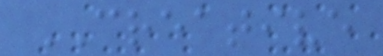CREATIVE
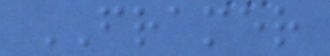FRAMER
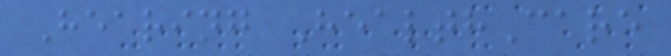Hearing HealthCare
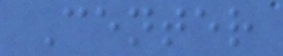Center
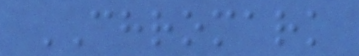CHROMARK
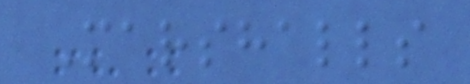Marshalls
